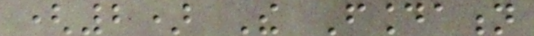(2) The Foundation
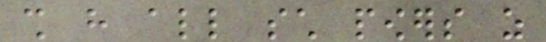shall have all such powers as
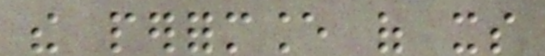the performance of its
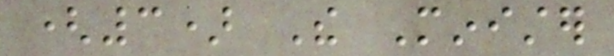(3) The Minister
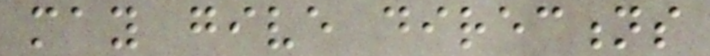may give directions
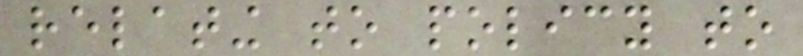relating to policy to
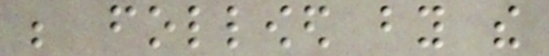be followed by the
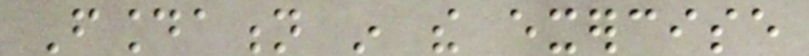Foundation in the exercise
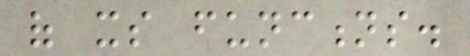of its functions.
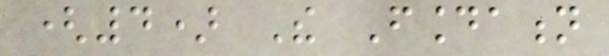(4) The Foundation
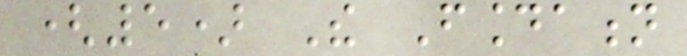(5) The Foundation
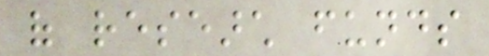of research funds
